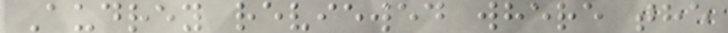Audrey reviewed where the
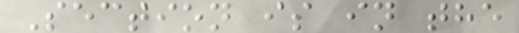Section is in the
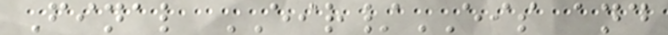Final EIR/EIS and
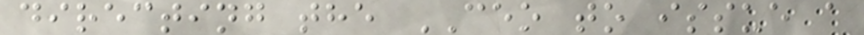directing the CEO to issue a
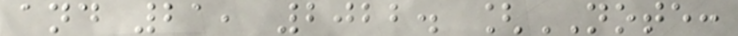and 21, 2022. [NOTE:
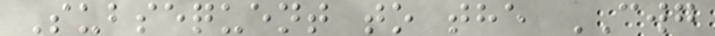Subsequent to the CWG
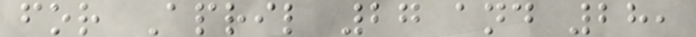for April 27 and 28,
